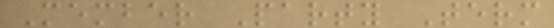Member Party Term
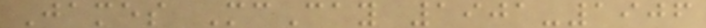James McCay 1901-1906
